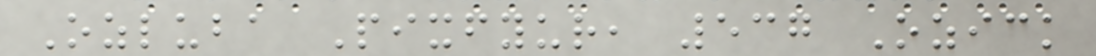Ozluba Pixfyur, 537 Ozick
